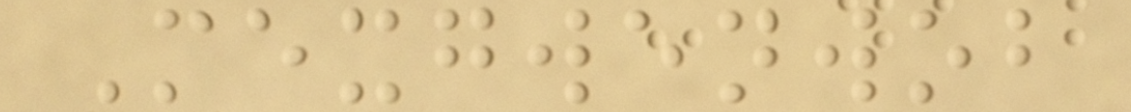Mexgwenwob
